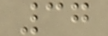37
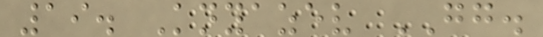19. Knyazev GG.
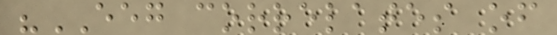"EEG correlates of
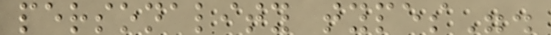personality types".
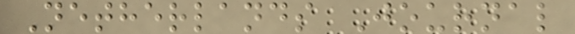Netherlands Journal
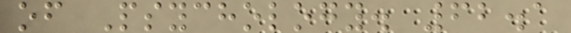of Psychology. 62.1
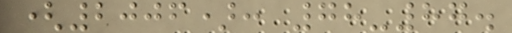(2006): 78-87.
